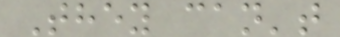They can't
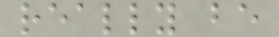really be
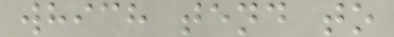which tend to
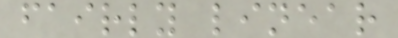fairly linear
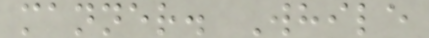manner. While
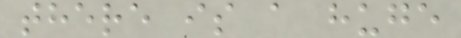there is a huge
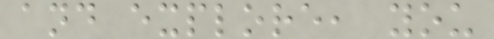and explore, you
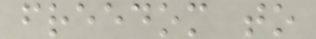freedom to
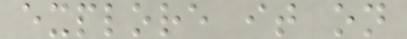explore it on
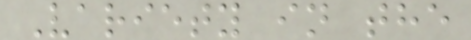Variety in the
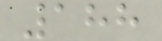188
